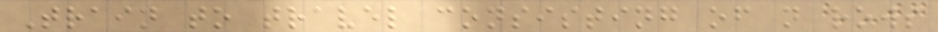Train to travel consisting of n rows
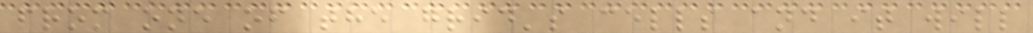from one of the grid's cells and it will
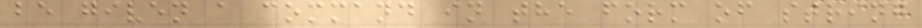be given a command in the form of string
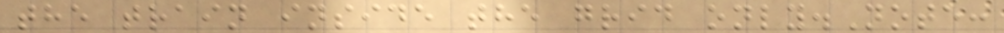the train inside the grid only.Note:
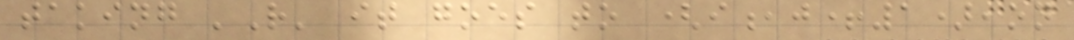taking 'R' it goes to (i,j+1),on
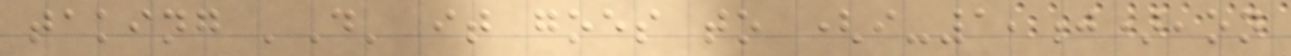taking 'D' it goes to (i-1,j),on
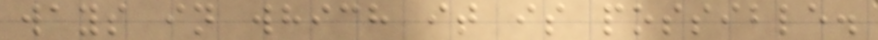ways in which it is possible.
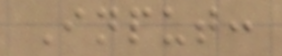Input:
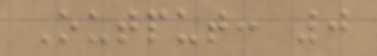Output: 0
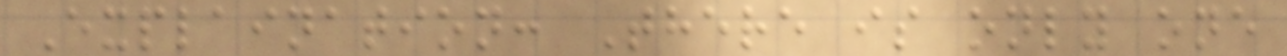Explaination: There is only one
